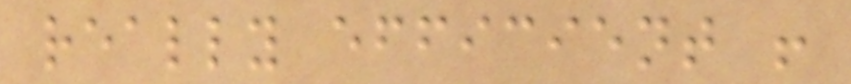really efficient !
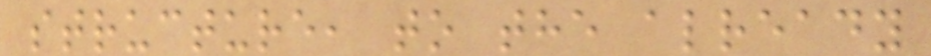structure, to the already
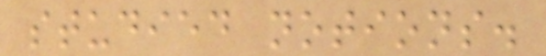studied notions.
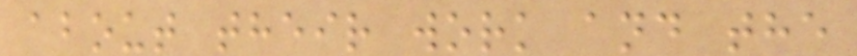about their work and the
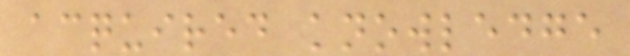acquired knowledge
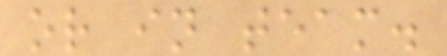or in team.
